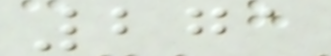271
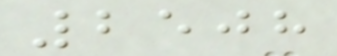2508
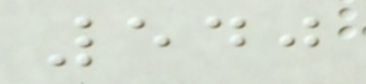540
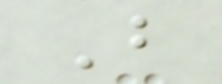B
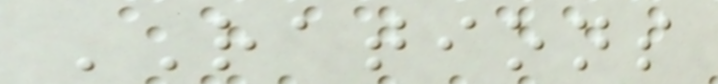RATIONS
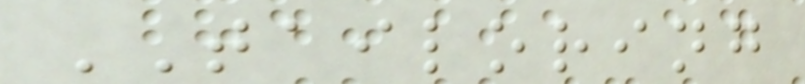TAILORING
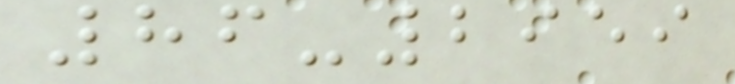86-2959
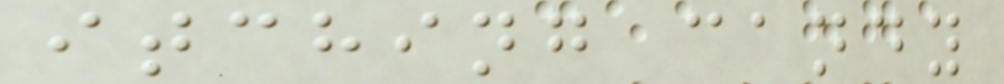itching candy
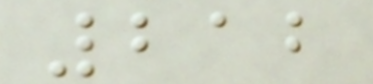212
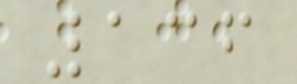136
